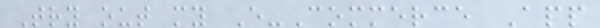Try out my E-Commerce App
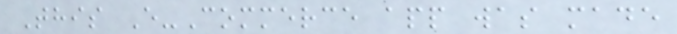This E-Commerce app was made
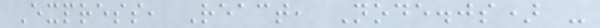Express, React, Node.js) -
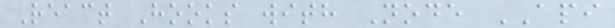React Hooks with Node API
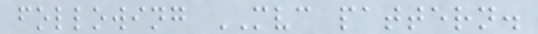following MVC pattern.
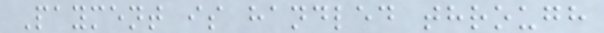Payment is handled through
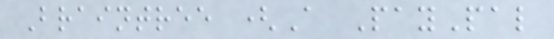Braintree (A PayPal
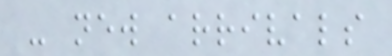- new arrivals
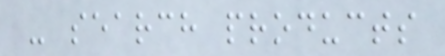- search products
